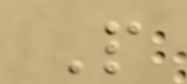P
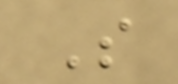S
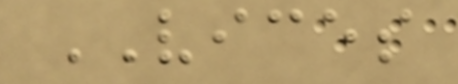VICES
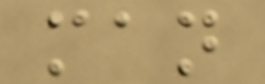man
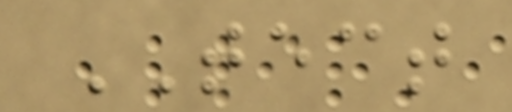TECT
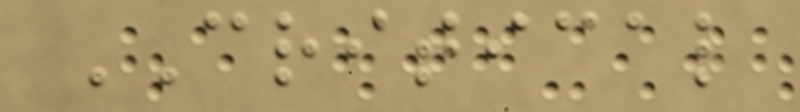CRITICAL
